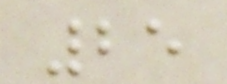25
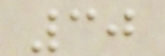30
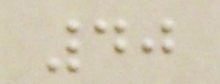40
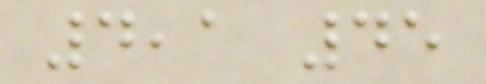4,1 45
